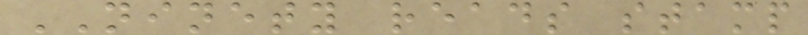NINETY reads stamp
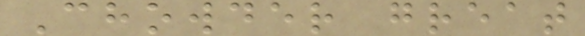Chowder great
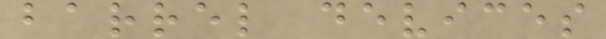barrel devices
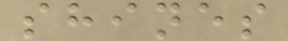shines
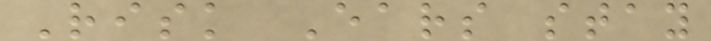Risk Ears stay
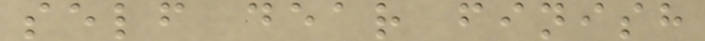self dear finish
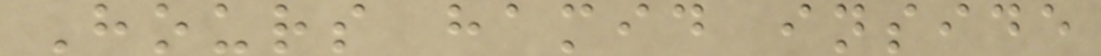Hours hamid inside
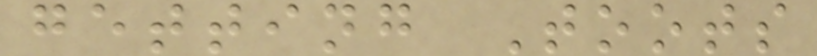getting Toots
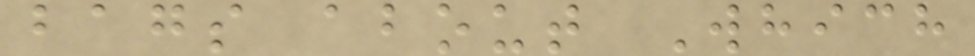bags about Which
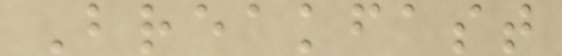Breakfast
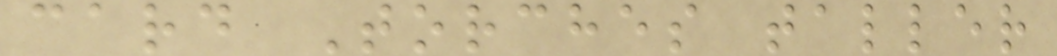card Torches taller
